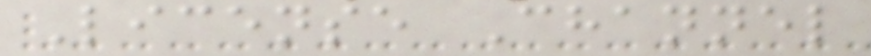License Channel
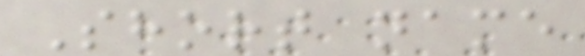Short name
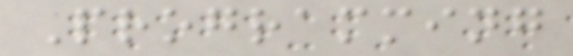Programming
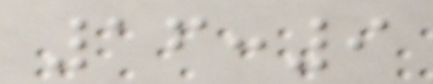16:9
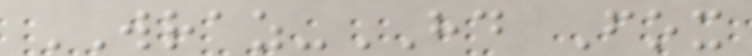WRAZ-HD Fox
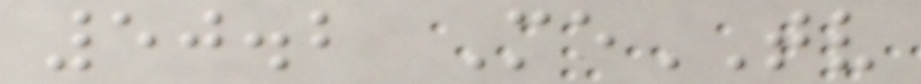50.2 MeTV
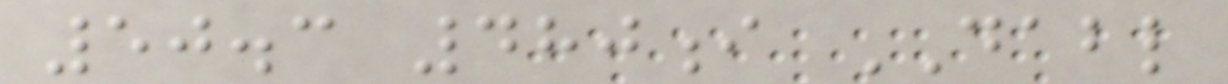50.3 480i DABL
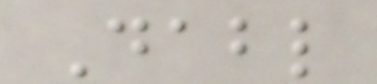Dabl
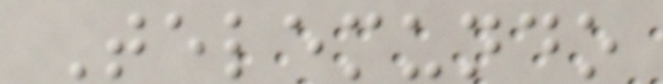Telemundo
